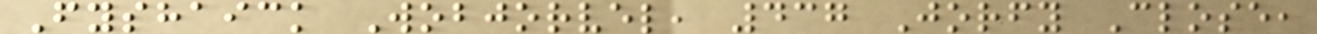Fyshaick Wobjorvel, 437 Jorfy Close,
